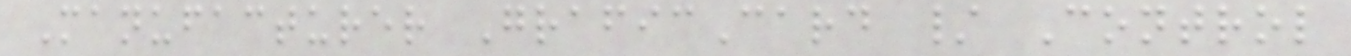Manufacturer GraficCard / Control
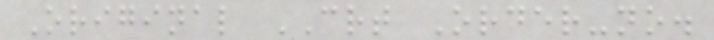Original CRT Order-no.
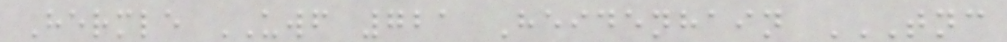Hermle UWF 721 Heidenhain TNC
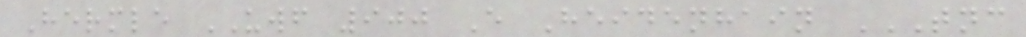Hermle UWF 900 E Heidenhain TNC
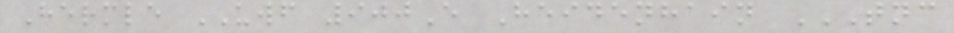Hermle UWF 900E Heidenhain TNC
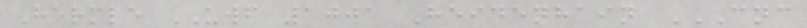Hermle UWF 1001 Heidenhain CNC
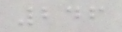246
